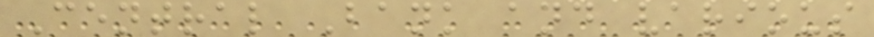Central Bank and various
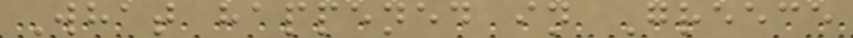What happened in Greece
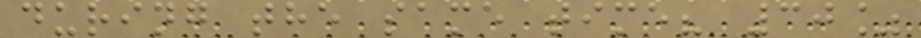during the same time? 30%
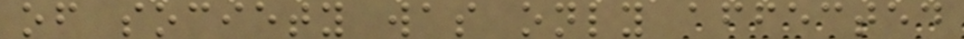of society was only affected
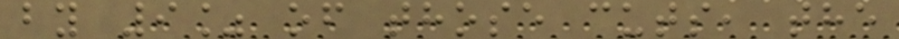by 9% of those cuts, the
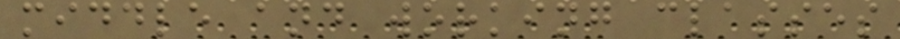middle and working classes
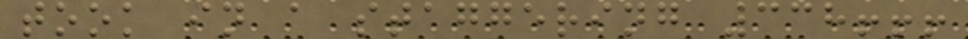took in a staggering 338!!!
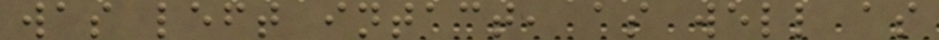was left intact, as well as
